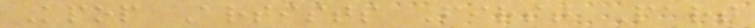Kpop Artists First Part
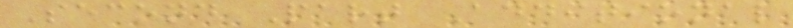Second Part Additional
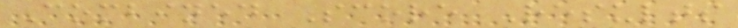Combined Score Results
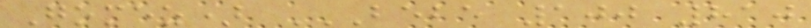Gomez) BEBE 100 810
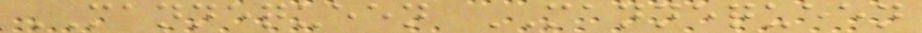MANNEQUEEN MANNEQUEEN
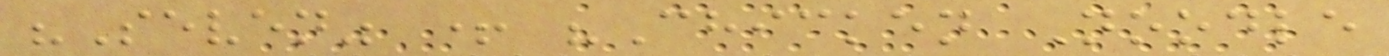"Seven" + "Chicken Noodle
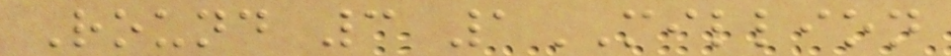Round 3 1MILLION
